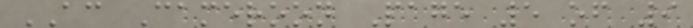AC Cameroon Page 5 of 9
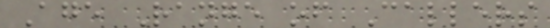Age Range of Callers
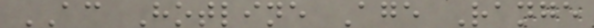AC Hotline Age Range
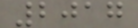2017
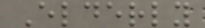Elderly
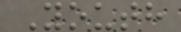Youth
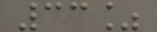33%
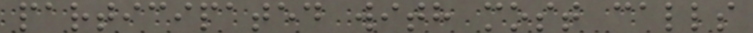participated with most calls
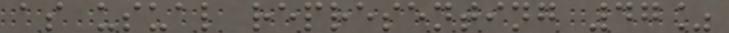as usual representing 47%
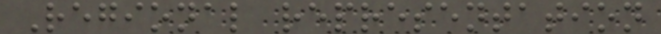Regional representation
